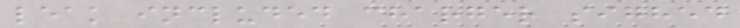leak included charger sighed
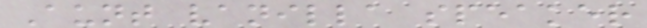Aunt vanilla speaker
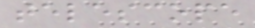telescope
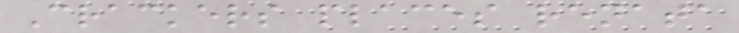Crackers places renata
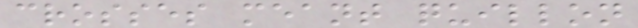crosses meant quillon
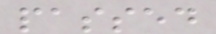passed
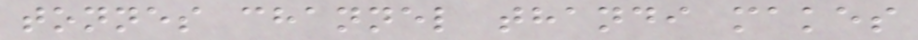tonnes channel thandi makes
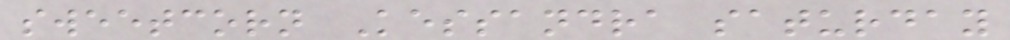sweetcorn Kessandra saturday
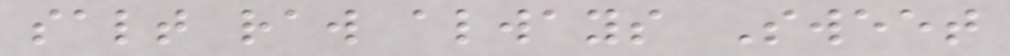salt raw always Sweet
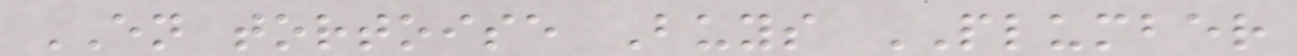EN tortoise Buys PLUMBER
